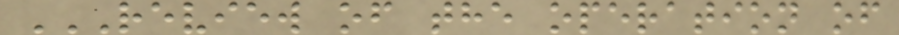REVIEW OF THE OPERATION OF
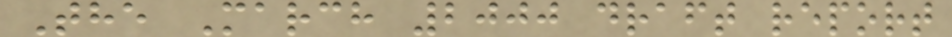The March 2000 draft report
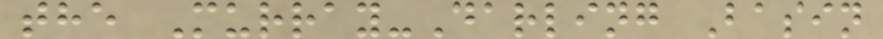the Murray-Darling Basin
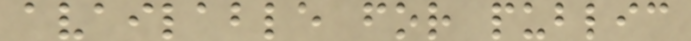available for public
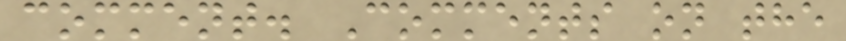comment. Comments on the
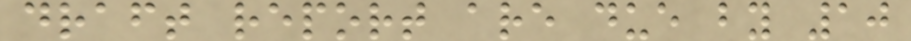draft report are due by 10
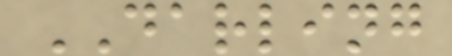DARLING
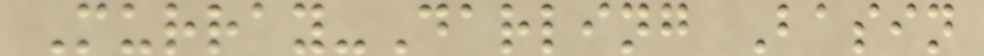Murray-Darling Basin
